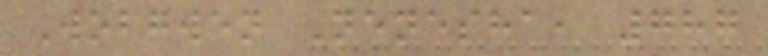Wobgwen Nenesha, 787
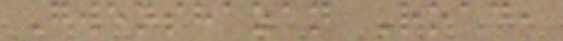Gwenshazan Road,
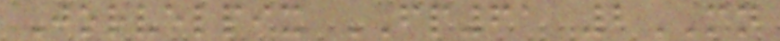Jorvelpix FP61 2MN
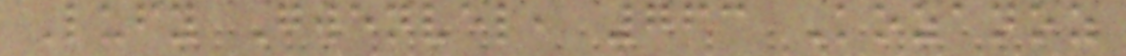Lufy Gwenvel, 763 Kozanoz
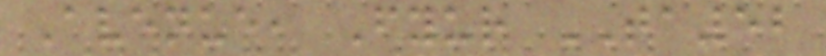Avenue, Fyur TA52
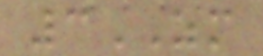3ZM
